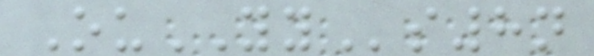OuYYs8n
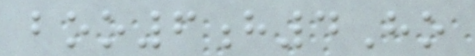boo6h4Ho
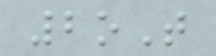2oT
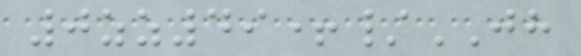0zz49+/JH
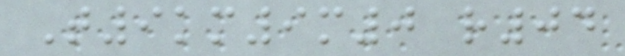T9km9m0 r04
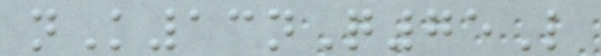nK13nQ75L
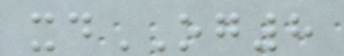xdOG8
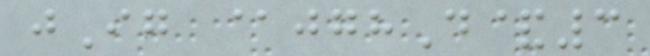jIg @jghD&3
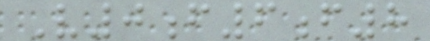V0f6f8
